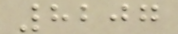8207
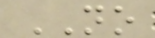NO
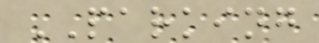PARKING
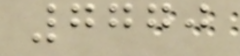7770
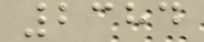2384
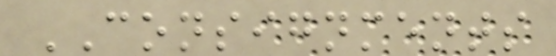CONSIGNMENTS
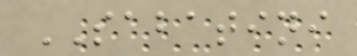SABATINI
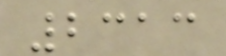2313
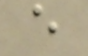e
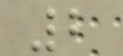2
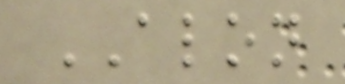ALON
